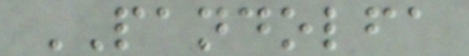PANDOLFA
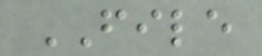FILE
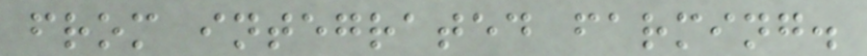from integrated farming.
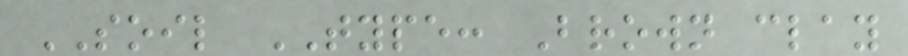SOIL TYPE: Brown clay
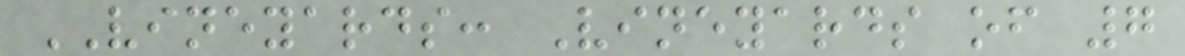VINEYARDS: Vineyards of 7
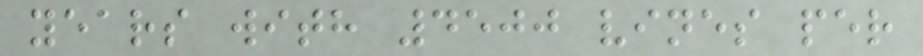years with 4500 vines per
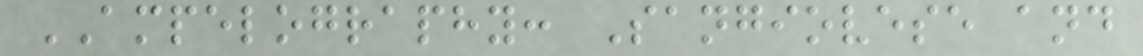AMPELOGRAPHY: Sangiovese and
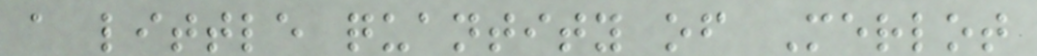a little quantity of Merlot
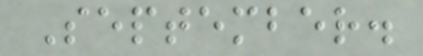September.
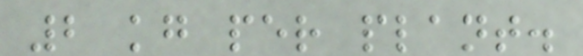2 kg per plant.
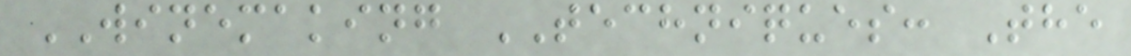WINEMAKING TECHNIQUES: The
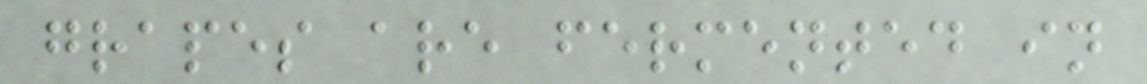grapes are fermented in
